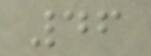46
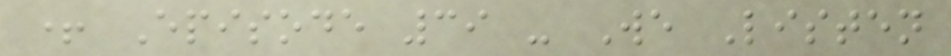+ Episode 39 - We Listen
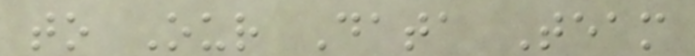to Our Data Team
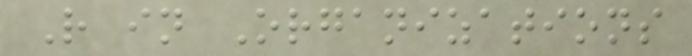R in Organizations
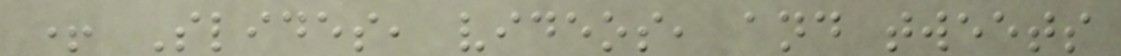+ Slides, videos, and tweets
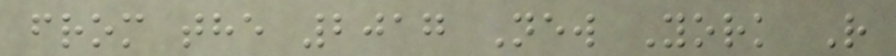from the 2017 New York R
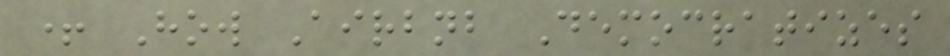+ How Airbnb Democratizes
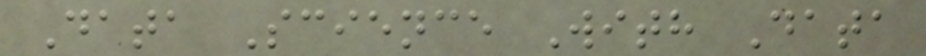Data Science With Data
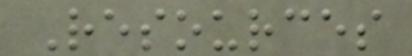Resources
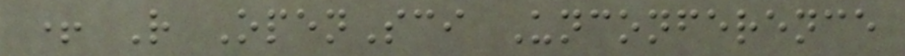+ R OpenSci Unconference
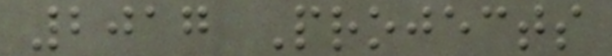2017 Projects
